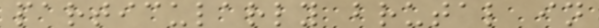particularly brutal in
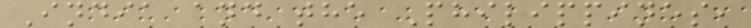India and the Philippines,
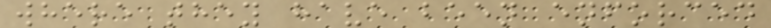where they have been enforced
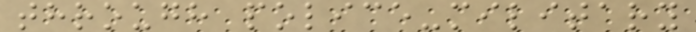through police-military
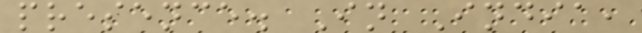presence. In India,
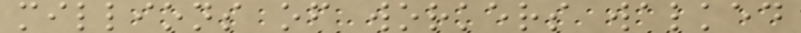millions of workers walked
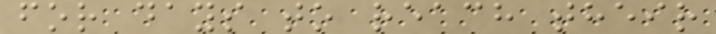for days to reach their
